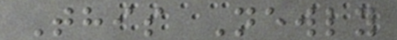This Newly
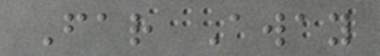Far Away
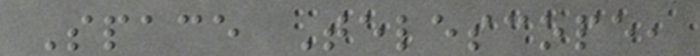Space Telescope,
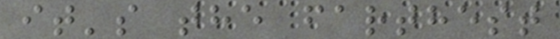it's the farthest
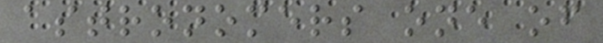astronomers one of
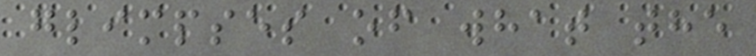glimpses of what the
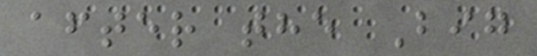after the Big
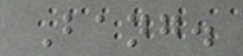Bang.
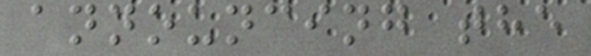announcing the
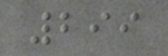299
